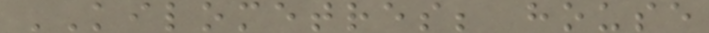KILOMETRES; house
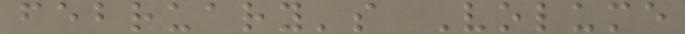february's Volume
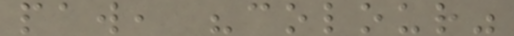paw, "colour"
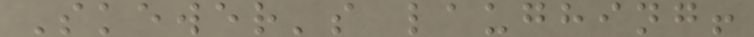Skewer's laughing!
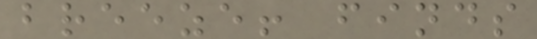breeze! finds
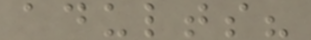adults?
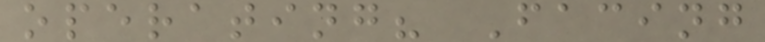operating? Facing
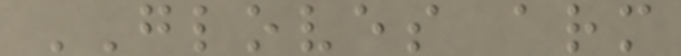GLOVES arm
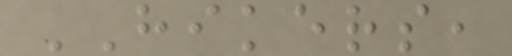HIKERS,
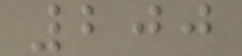200
